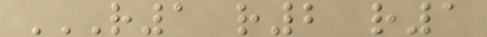R1 R2 R1
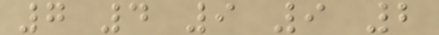7 4 9 9 2
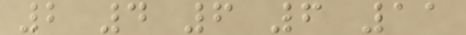2 4 6 6 11
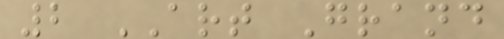2 ART Grand
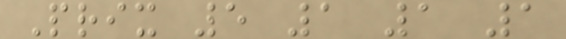Prix 5 1 1 1
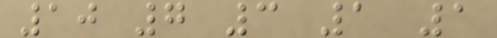10 7 3 1 1
